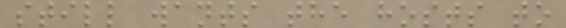still wants the hosts to
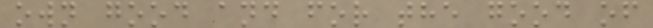own good and for the good of
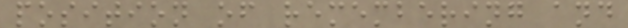position of remembering and
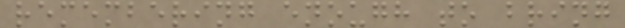remembering enough to bring
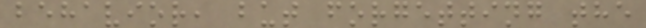behavior, but forgetting the
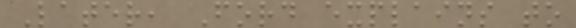Later, Ford explains to
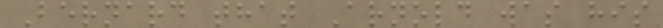Bernard that Arnold was his
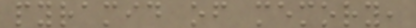pyramid of memory,
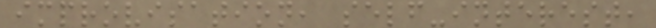improvisation, self-interest,
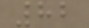82
